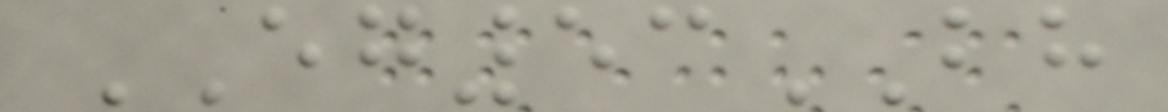EG53BH
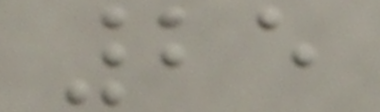25
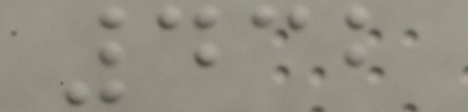432
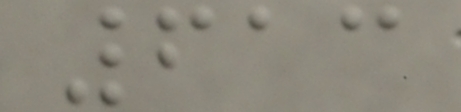613
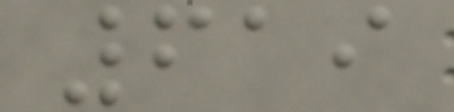619
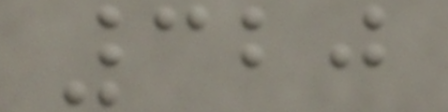320
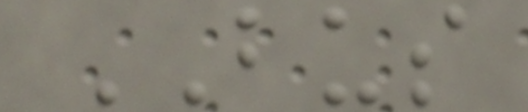BUS
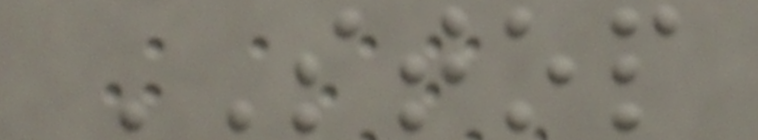STOP
